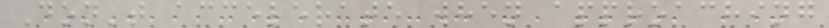Don't accelerate when approaching
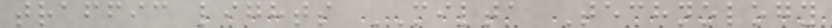traffic lights MILTA Technology
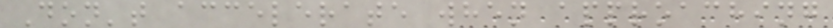Don't accelerate when approaching
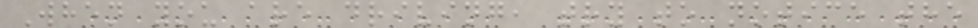When you are driving, try to notice the
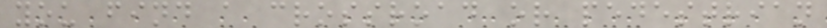you find a crossroad or pedestrian
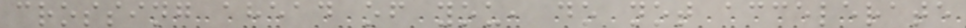crossing ahead of you, do not accelerate
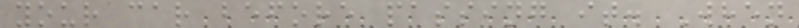your car before passing it. When
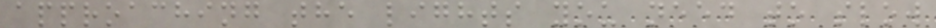approaching the lights you need to slow
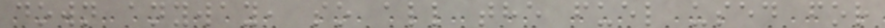down anyway, so all the fuel used for
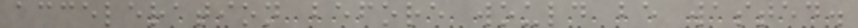acceleration before would be wasted.
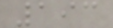193
